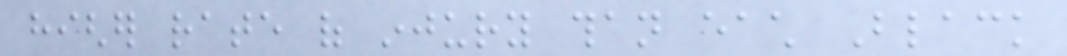higher rate of injury than each Black
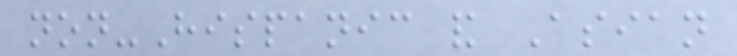non-Hispanic and Asian
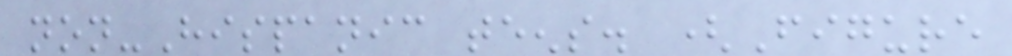non-Hispanic teens. (Figure
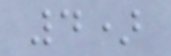4)
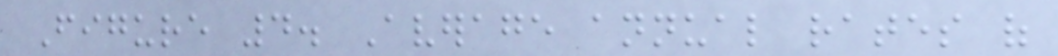Figure 4. Average annual rates of
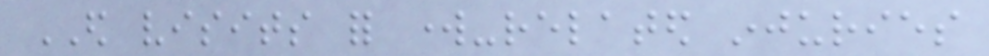ED visits for work-related injuries
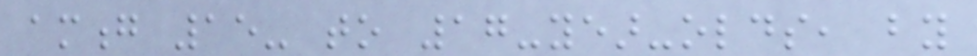among 15- to 17-year-olds, by
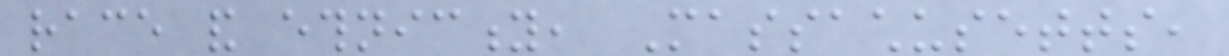race and ethnicity, Massachusetts,
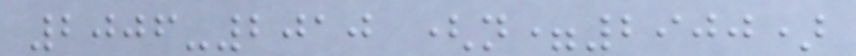2006-2010 (n=2900)
